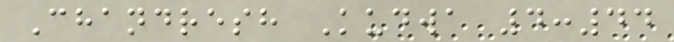Chandresh Kudwa 4:44
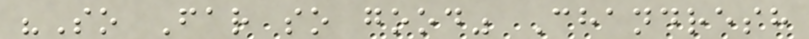"So Far so good" Chandresh
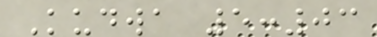Kudwa 5:03
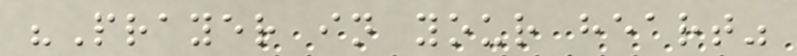"Prayer in your heart"
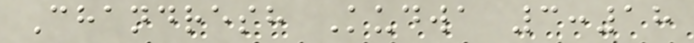Chandresh Kudwa 3:18
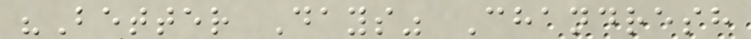"Better Days" Chandresh
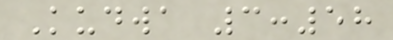Kudwa 3:58
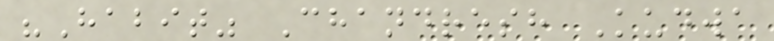"Habit" Chandresh Kudwa
